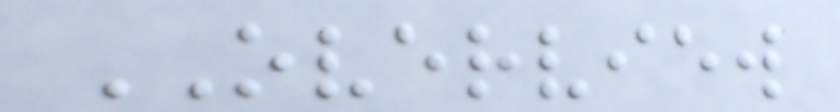OVERVIEW
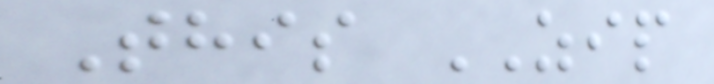This ZIP
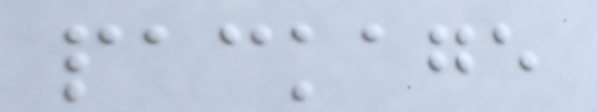package
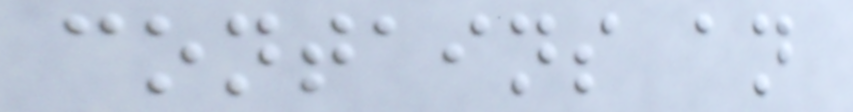contains an
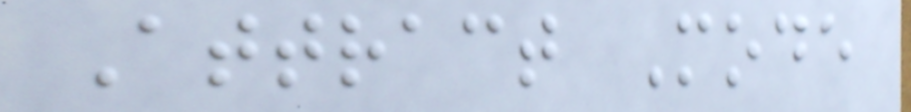Attract Mode
